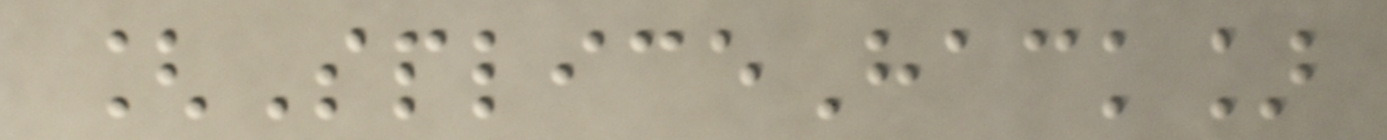[SpliceHack]
